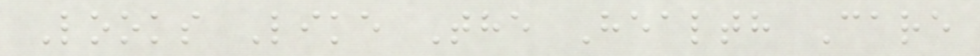Looks Like The Health Care
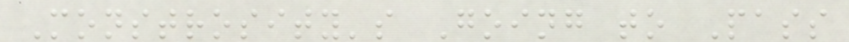Monstrosity's Going to Pass
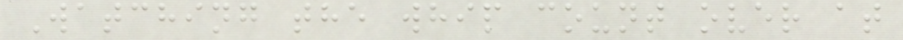Watching the whip count over at
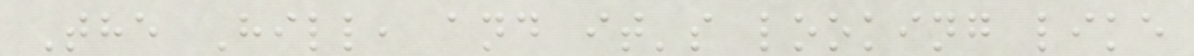The Hill, and it's looking like
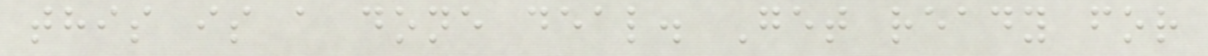this is a done deal. Get ready for
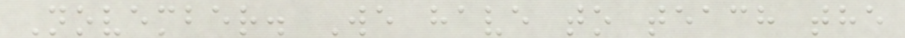November. We have to teach the
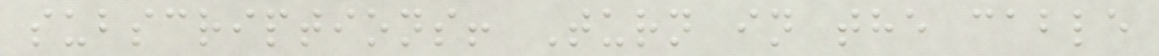subscriptions! Turn in the cable
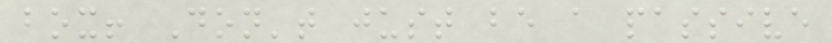box! Don't just be a passive
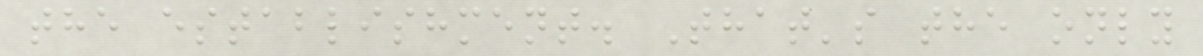the establishment. That's the only
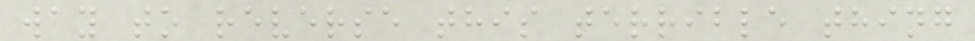way to reverse this terrible thing
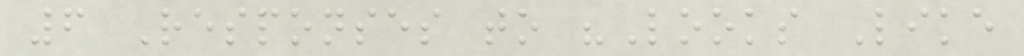6 Responses to "Looks Like
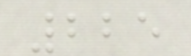225
